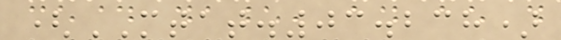(MTAT.03.238)
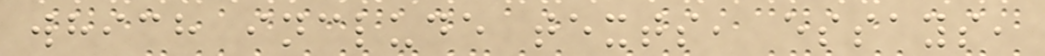which include texts, essays,
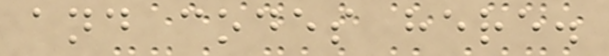and codes here.
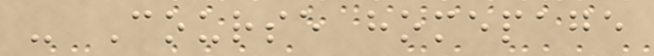- Course homepage
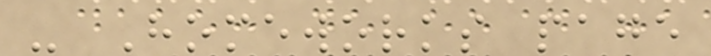- Homeworks page
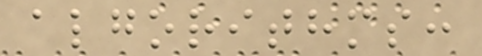algorithms:
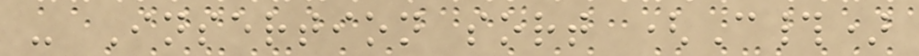- Insertion sort (C#)
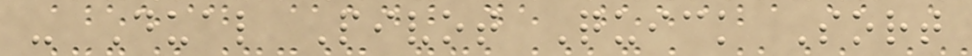- Dual Pivot Quick Sort
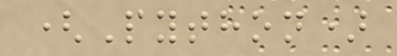(Python)
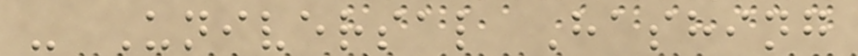- Universal Hashing
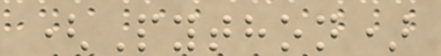(Python)
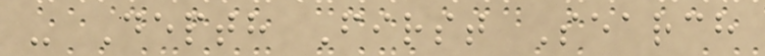- Depth First Search
